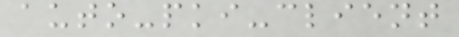auto-pki-client
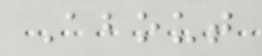About
